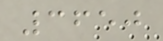3650
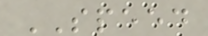SPEED
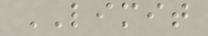LIMIT
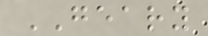GEARY
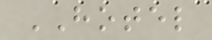HOTEL
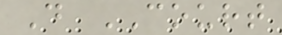D COURT
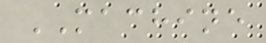MACHINE
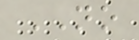NO
